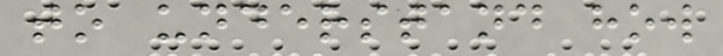to understand how
